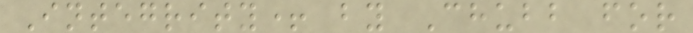Integrity+ by Chubb for
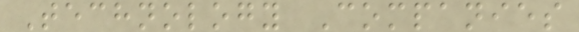Technology Companies
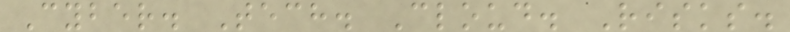Cyber. Tech. Cloud. Risks.
